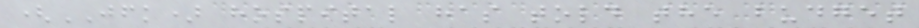(JFK) hospital has told the budget
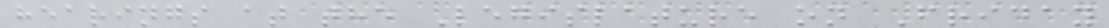hearings at the Legislature on Friday
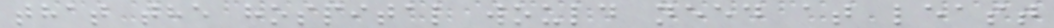that the hospital would need at least
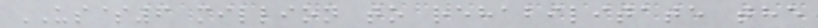US$6 million to rehabilitate the
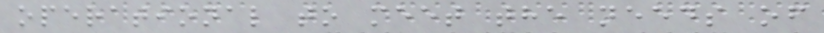operational to meet the needs of
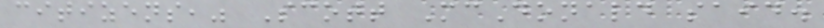citizens," Scott McDonald said.
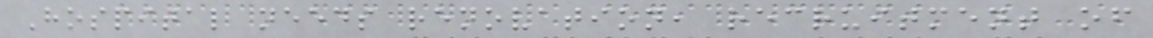Hospital needs renovation, recruitment of
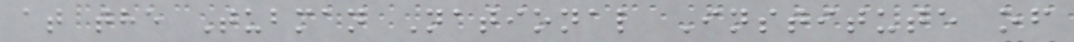at the Tubman National Institute of
